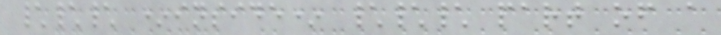\\\ *inside* \\\ part of a
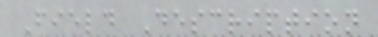Field Description
